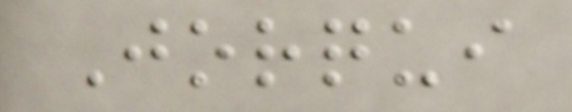Jorqui
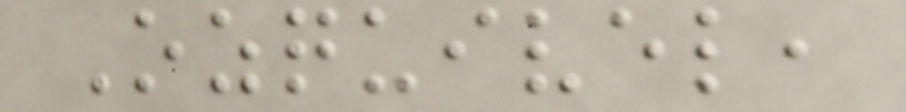Ozquivel,
